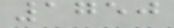1750
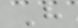H
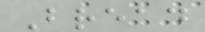Bread
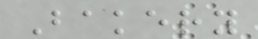Bakery
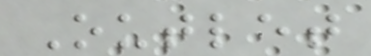Outlet
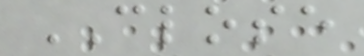CLOSE
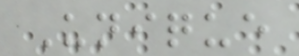Unique
